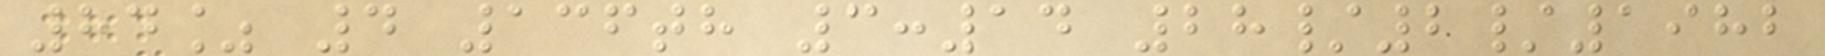84% 4 136th 3:14 28/2/1982
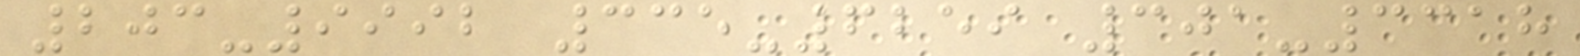203-9992 335-6259 301-3318
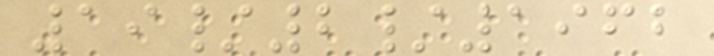19/2/1962
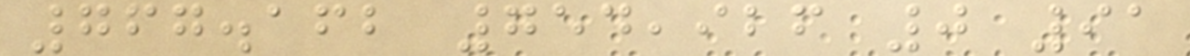767.162 754,926 0 91
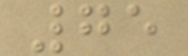75
